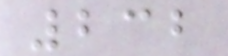232
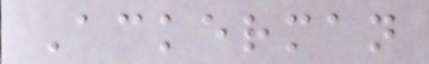Ackerman
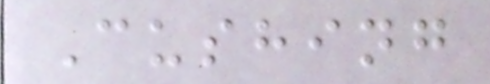Cushing
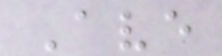Ave
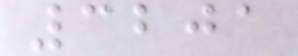3201
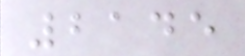2145
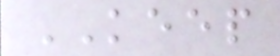KEEP
